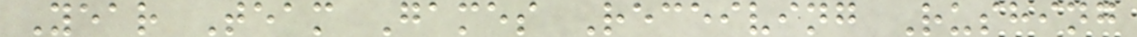Year Team Games Receiving Rushing
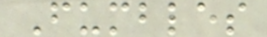Fumbles
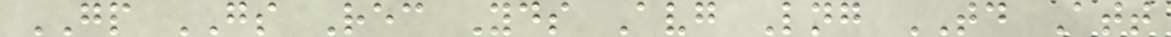GP GS Rec Yds Avg Lng TD Att
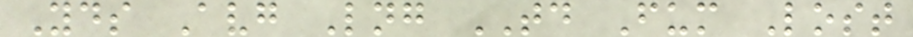Yds Avg Lng TD Fum Lost
